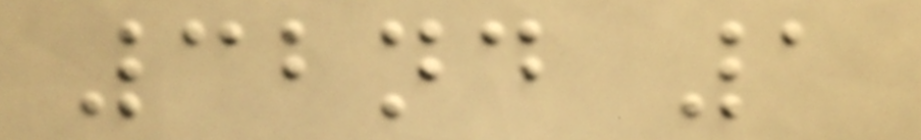32nd 1
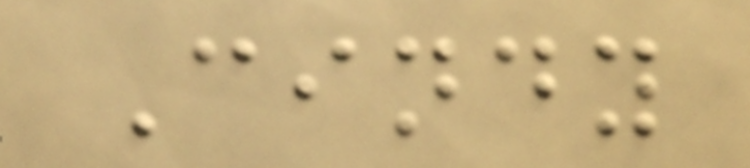Cindy
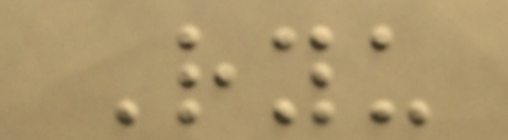Ryu
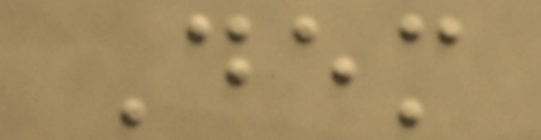Dem
